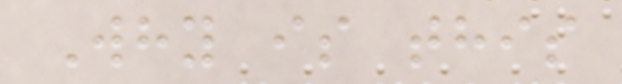Why is this
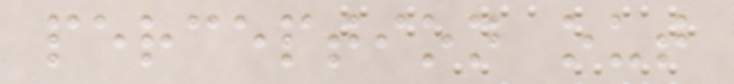perception out
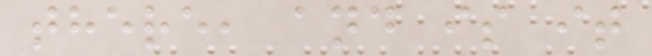there, and is it
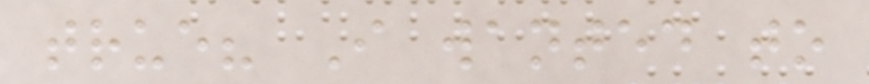true? I wanted to
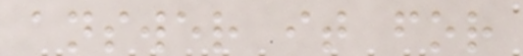answer it for
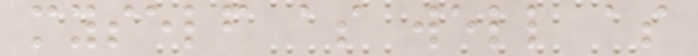myself as well as
